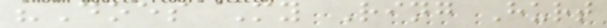"Does My Ring Hurt
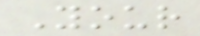Your
